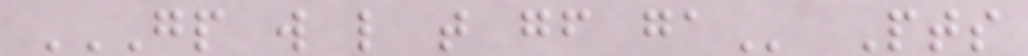GP W L T GF GA Pts
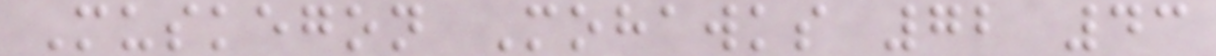Muskegon Mohawks 72 43
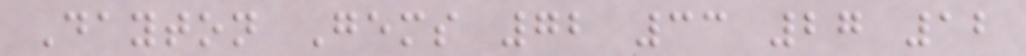Dayton Gems 72 33 27 12
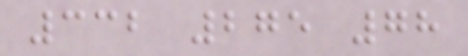332 275 78
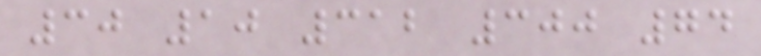30 10 312 300 74
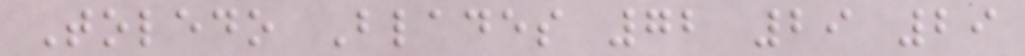Toledo Blades 72 29 29
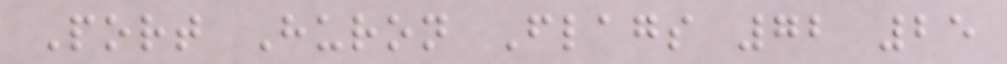Port Huron Flags 72 25
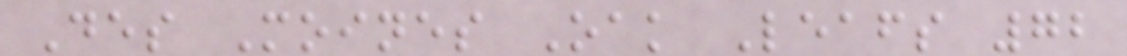Des Moines Oak Leafs 72
